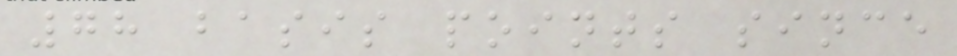78 basis points since
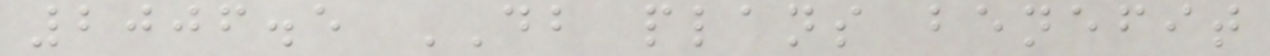2006.5 DB plans benefit
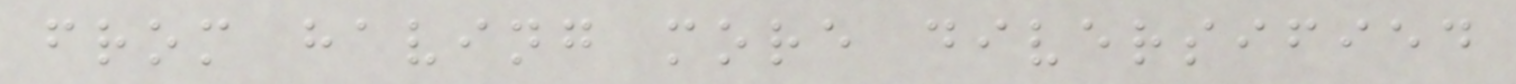from having more diversified
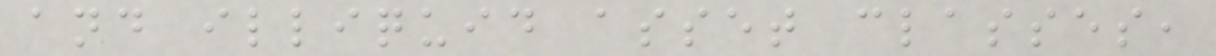and illiquid asset classes,
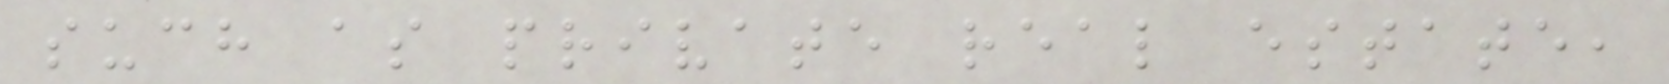such as private real estate,
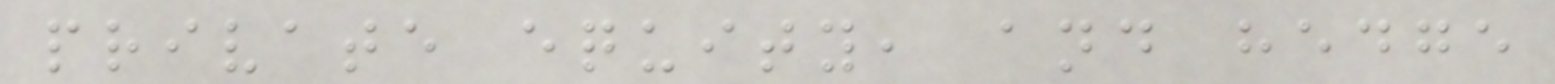private equity, and hedge
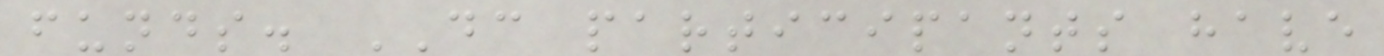funds. DC participants have
